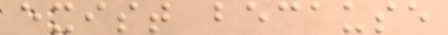exist because
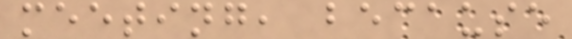meeting, because
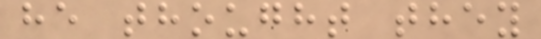he thought they
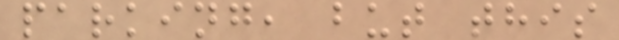parking, but this
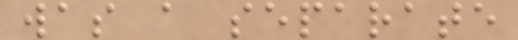was a separate
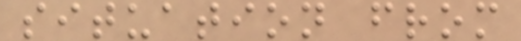situation from
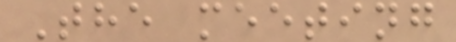The meeting
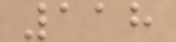118
